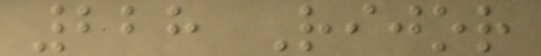228 Rijor
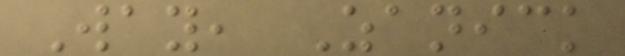Way, Zanick
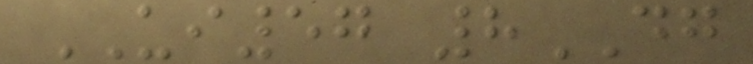UI57 8DG
